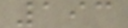193
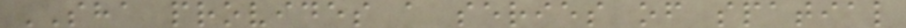SHA provides a series of spatial
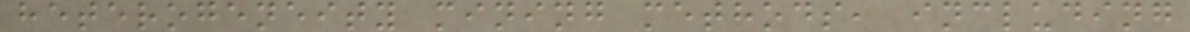heterogeneity mining methods, including
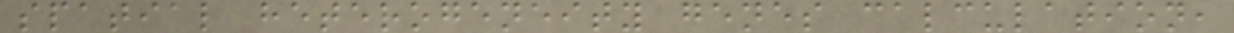spatial heterogeneity genes calculation,
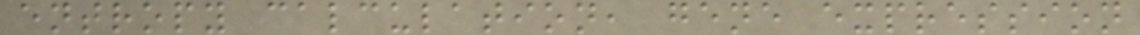entropy calculation, gene expression
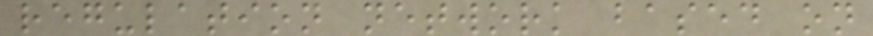regulation network based on
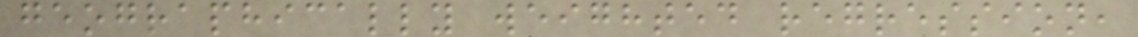geographically weighted regression,
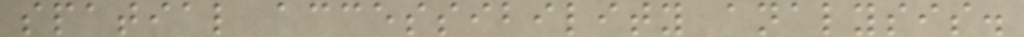spatial accessibility analysis.
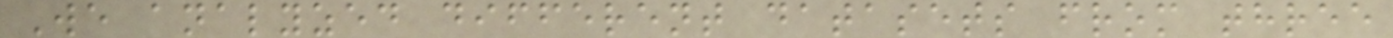We analyzed different datasets from three
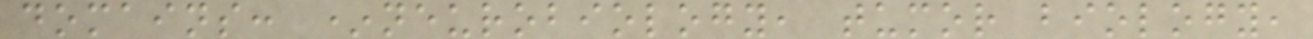domains: *neurobiology, tumor biology,
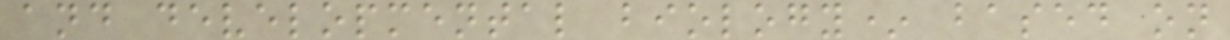and developmental biology* based on
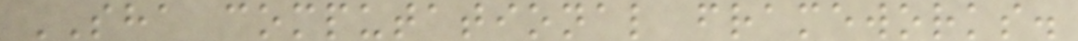SHA computational frameworks.
